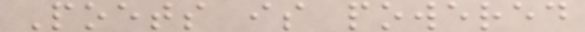Poets is powered
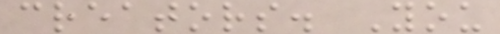creators. You
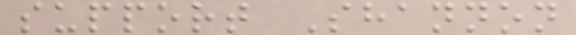support Shannon
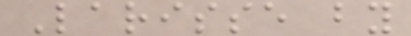Larisse by
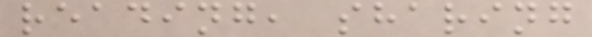reading, sharing
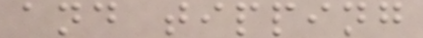and tipping
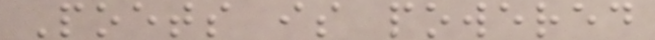Poets is powered
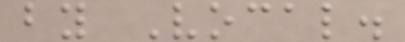by Vocal.
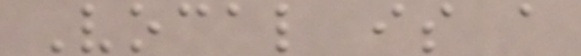Vocal is a
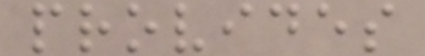provides
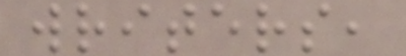writers,
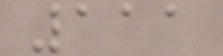111
